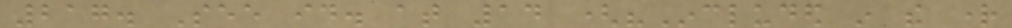217. See id. at 14 ("Included in the right
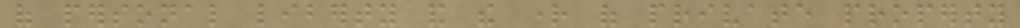of personal liberty and the right of private property
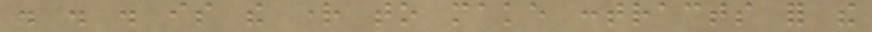. . . is the right to make contracts for the
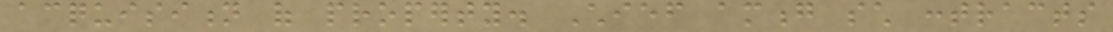acquisition of property. Chief among such contracts
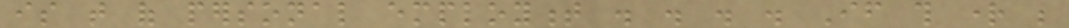is that of personal employment . . . . If this right be
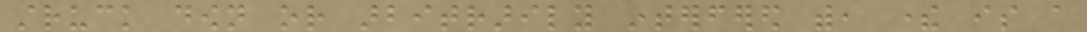struck down or arbitrarily interfered with, there is a
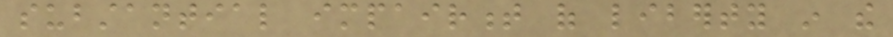substantial impairment of liberty in the
